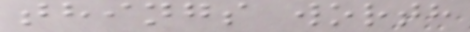things worth
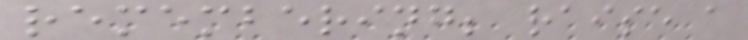remembering; raise a
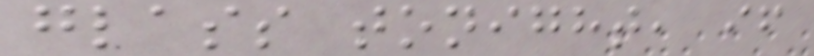glass tonight, if
